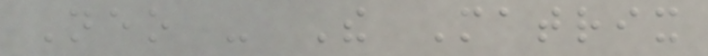Neo - The Matrix
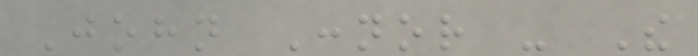John Connor - The
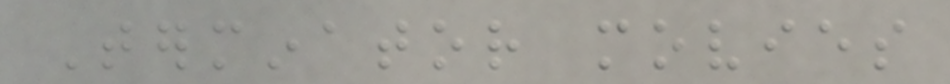Terminator movies
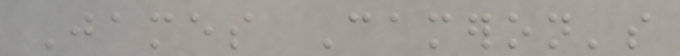James Cameron's
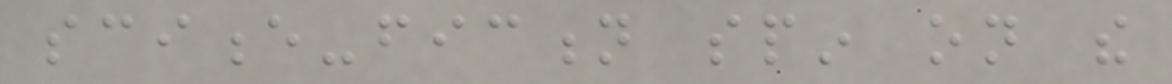science-fiction spin on the
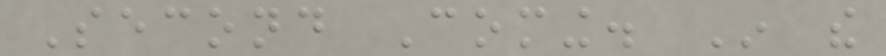Second Coming. In the
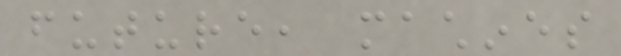future, machines
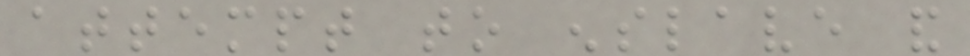attempt to enslave and
